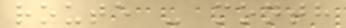route - month
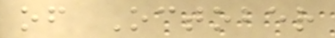of October
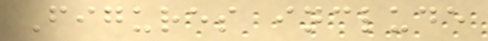Figures include
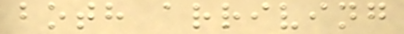both arriving
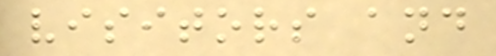visitors and
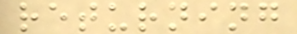returning
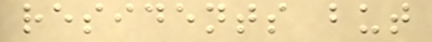residents but
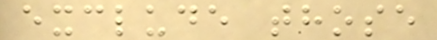exclude those
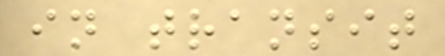in transit
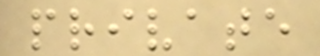private
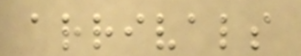arrivals
